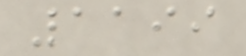1199
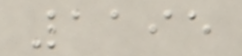1195
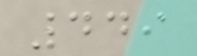449
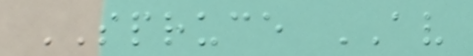SPRUCE AV
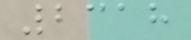2318
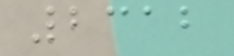2312
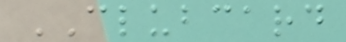CLUBCARD
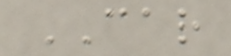CAR
